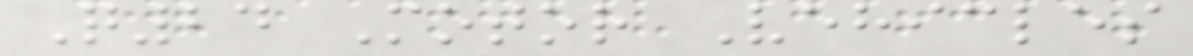Q24 Motor Vehicles
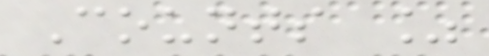Counts %
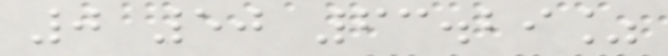0 50 63.29%
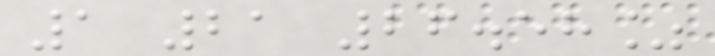1 21 26.58%
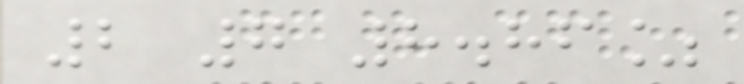2 7 8.86%
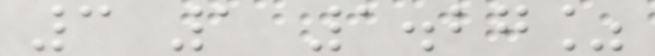3 1 1.27%
